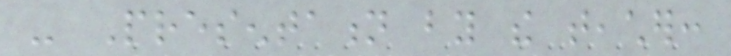- Presentation by the teacher:
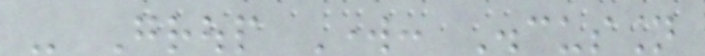- Group Work: Discussion
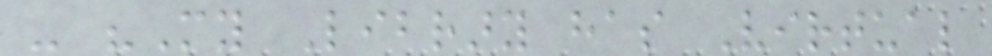- "My Library has Virtual
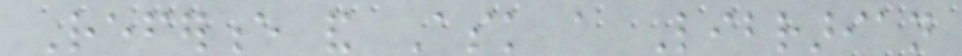Reference and Ask a Librarian
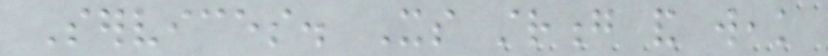Services. Its strong and weak
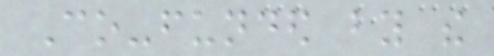Co-funded by the
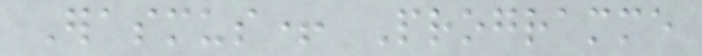Erasmus+ Programme
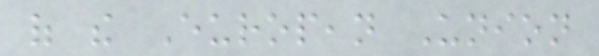of the European Union
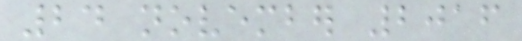24 november 2016
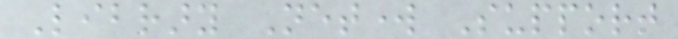Library Network Support
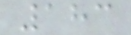183
